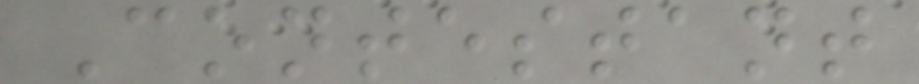Contestant
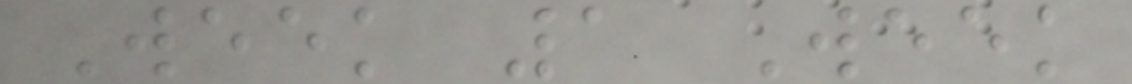Week 1 Week
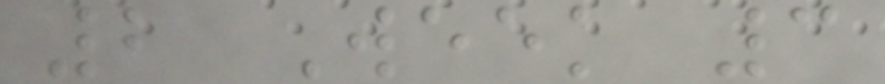2 Week 3
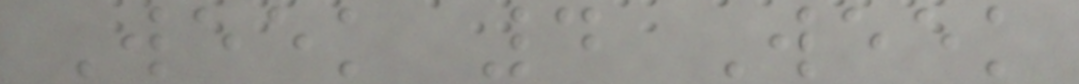Week 4 Week
